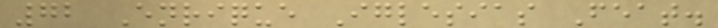72 Enrique Iglesias Feat.
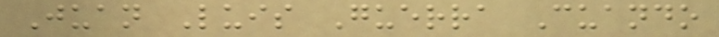Juan Luis Guerra Cuando
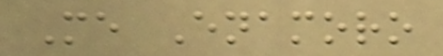Me Enamoro
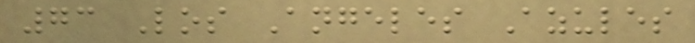73 Los Angeles Azules
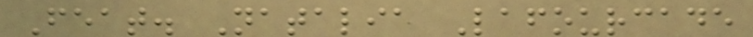Feat. Natalia Lafourcade
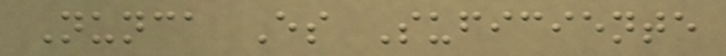Nunca Es Suficiente
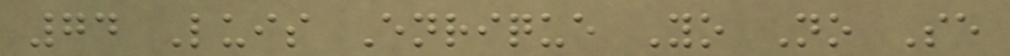74 Luis Enrique Yo No Se
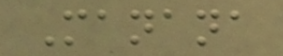Manana
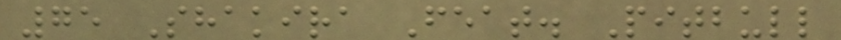75 Shakira Feat. Pitbull
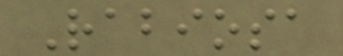Rabiosa
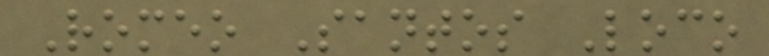Romeo Santos Loco
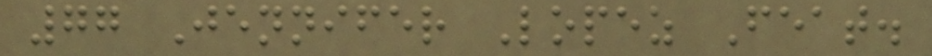77 Jennifer Lopez Feat.
